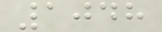1048
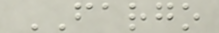FARGO
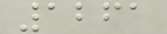1261
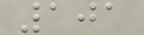101
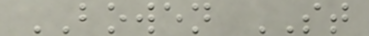BOWEN ST
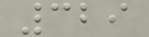329
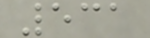531
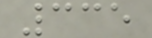335
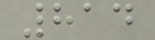814
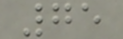75
